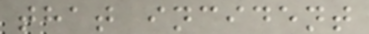that incident
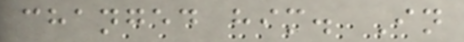changed him. In
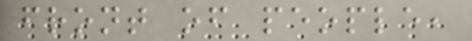front of people,
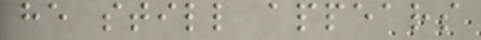he still appears
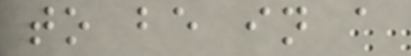to be in a
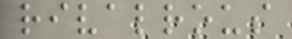rivalrous
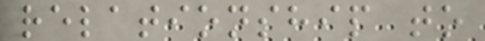relationship to
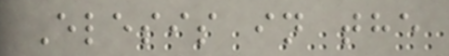Elesis in the
